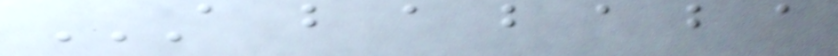A B A B A B A
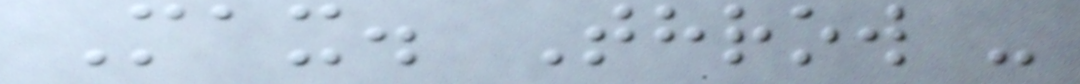Max. Throw -
